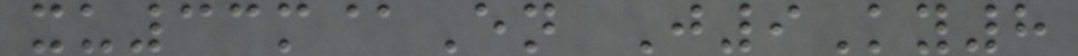xu33m@En J9Ky8
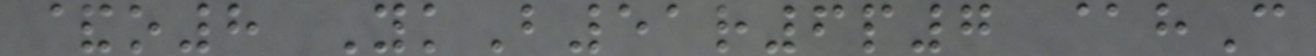&o8 YkB51r6p7 @hC
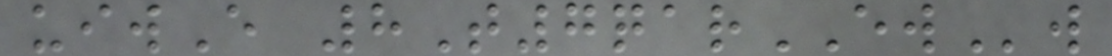uiwE 8T7qarEWw
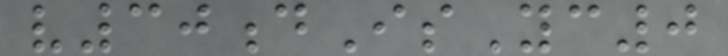v30dIsYc0
